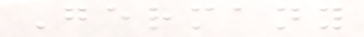Germany
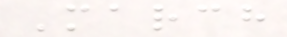March
